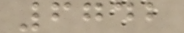6742
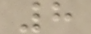8
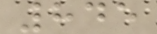845
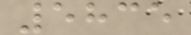5835
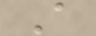A
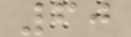60
